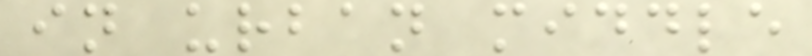in urban middle
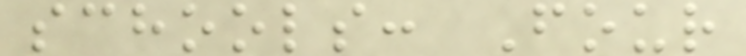schools: Four
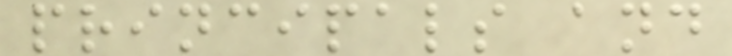principals and
